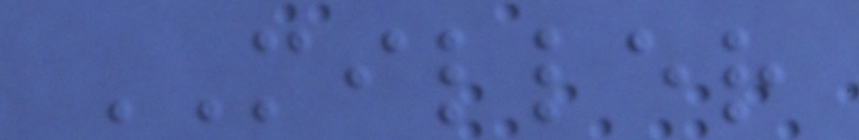MILLER
